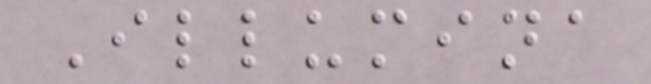Illumina
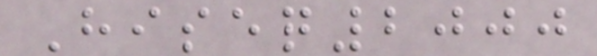Hiseq2000
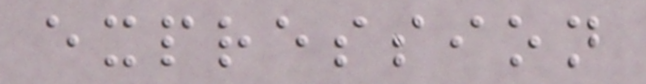expression
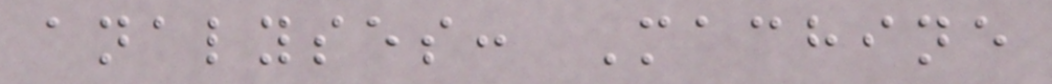analyses: Machine
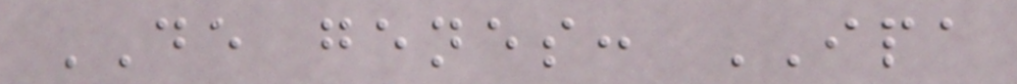DE genes: IPA
